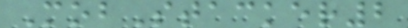MobStacker2
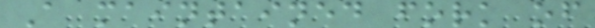A maintained fork of
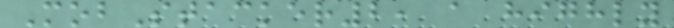MobStacker2, a highly
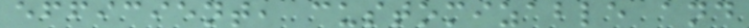efficient, customizable and
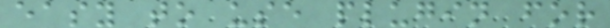easy to use plugin for
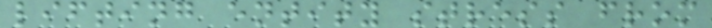lifting entity stress from
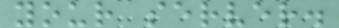your server.
